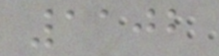1102
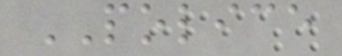POLICE
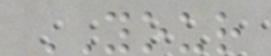YOUR
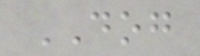DOG
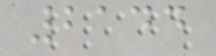2144
